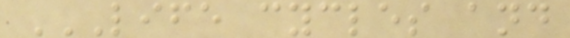LIFE CYCLES AND
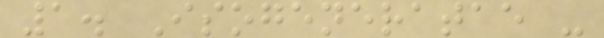1. Isogeneratae -
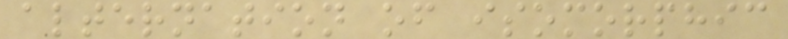alternation of isomorphic
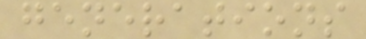generations
